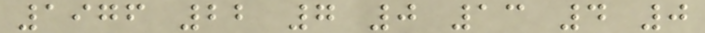1976 22 7 0 13 4 0
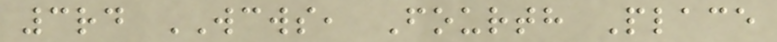3rd WCWS, Fourth Place
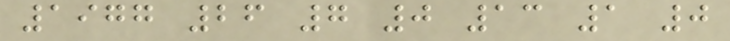1977 26 7 0 13 1 0
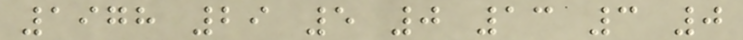1978 29 5 0 13 3 0
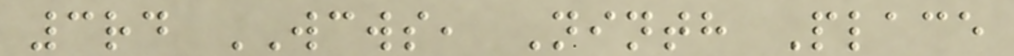3rd WCWS, Ninth Place
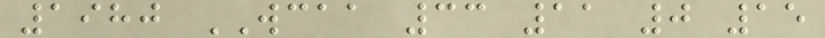1980 WCAA 33 11 0 15
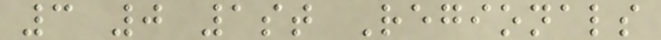3 0 1st Regionals
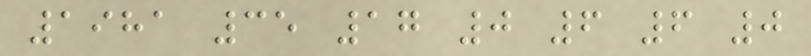1981 35 17 0 6 6 0
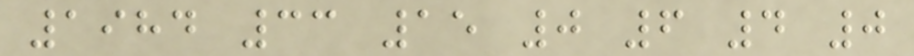1984 33 15 0 6 4 0
